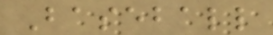Baseball
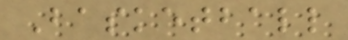Basketball
